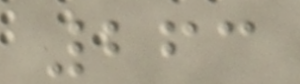263
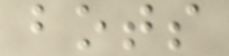bots
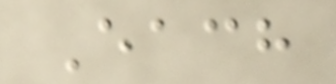Each
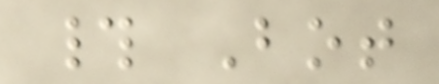# Bot
